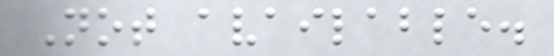Not available.
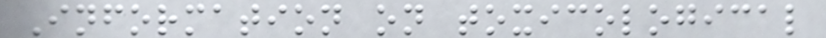Information on toxicological
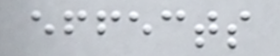effects
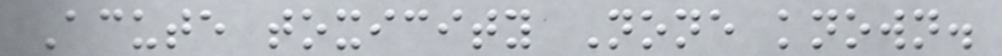Acute toxicity None known.
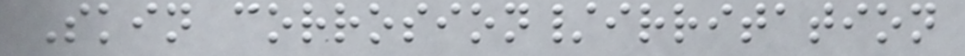Skin corrosion/irritation
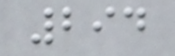294
